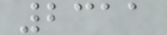2311
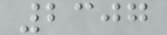2307
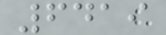6419
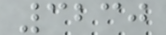3230
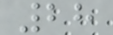28
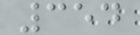354
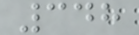348
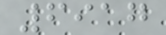6917
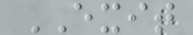EXIT
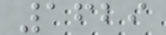1629
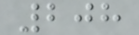208
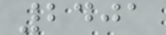2401
